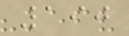190
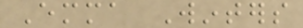Emma Winters
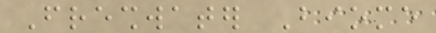Freshwater Biome
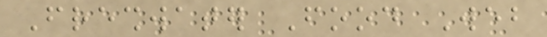Freshwater Food Web
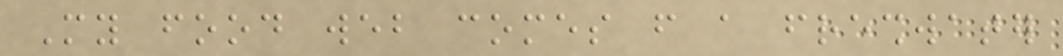My food web comes from a freshwater
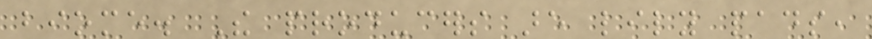biome. The producers are lily pads,
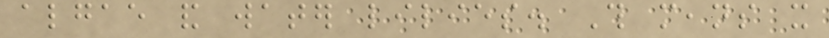algae and water lilies. This means it
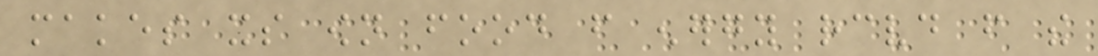makes its own food from energy received from the
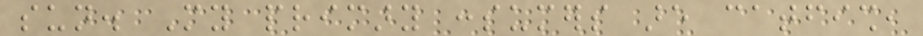sun. My primary consumers are catfish,
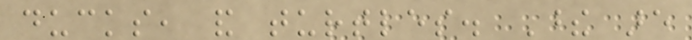ducks, and turtles. These are
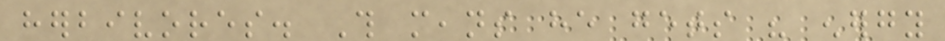herbivores. This means he gets his energy
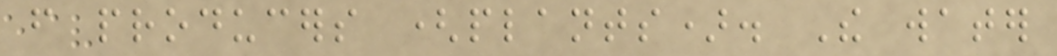from producers (plants). The water
